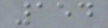154
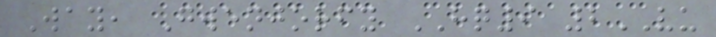Way, Gwenjorfy HQ9 2VU
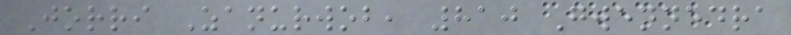Jorri Zanurwob, 810 Gwennedra
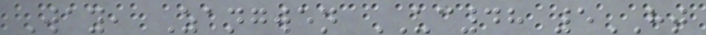Way, Zangwen UC48 5HT
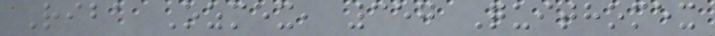Riba Ozmex, 357 Quithomex
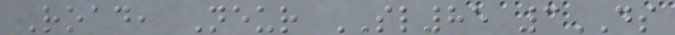Road, Neur SL85 3DS
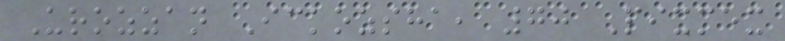Urozzan Ickozsha, 70 Pixmex
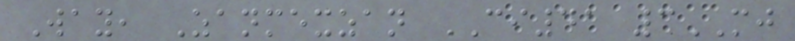Way, Zanmexzan CI41 3MJ
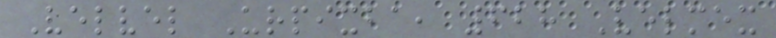Velvel Urpixba, 628 Velmex
